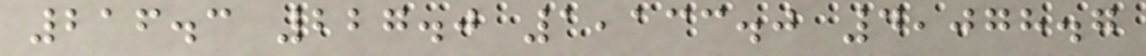216.3 227.0 1,133.0 4,078.7
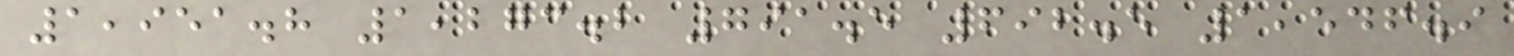1,951.8 1,273.2 791.5 692.5 1,546.9
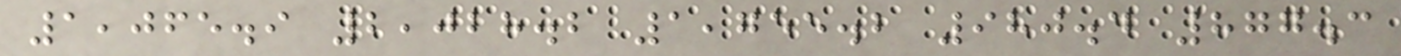1,065.9 2,028.2 1,755.2 980.4 877.3
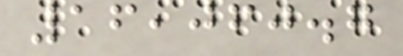16,060.7
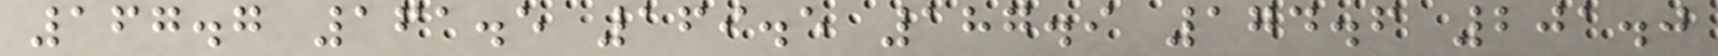167.7 161.5 169.5 187.9 174.6 201.0
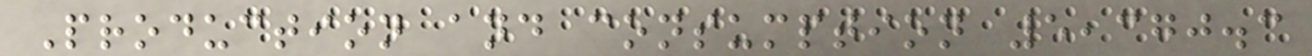Production and consumption 5,370.3
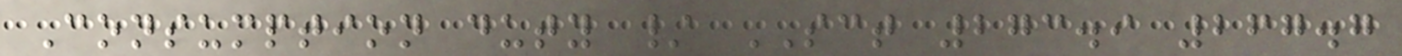Consumption duty / SCT 273.9 267.7
